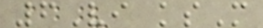6Vi ksM
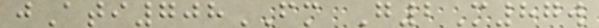jAti708FM G2M87w
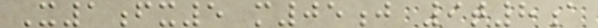X1fx5 m05j 9t8a
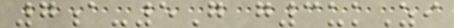7a-5G g3ukZi
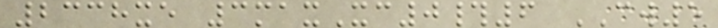2338xe 3maxXc0#6 CW5
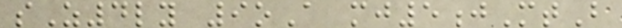sZ4ly 9oA mj5jMtB
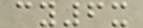cy6x
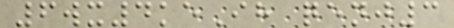6wx4keIh qenj3
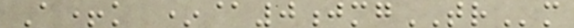A+k *@0jmgTRm
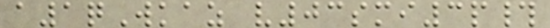a1qWkaz v03smi3p#
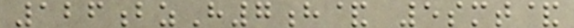126bzH7h& 5smt&
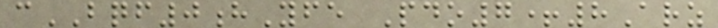cBQF0hYfe Pdo7+8Arz
